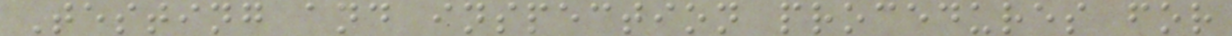Testing and inspection procedures for
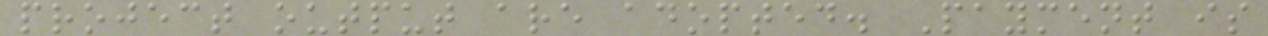project output are adopted. Payment is
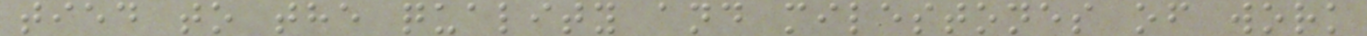tied to the quality and milestones of work
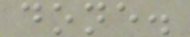done.
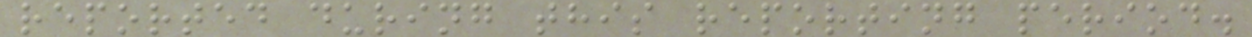reported during this reporting period.
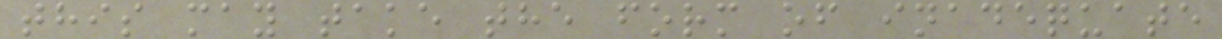this may take the form of inadequate
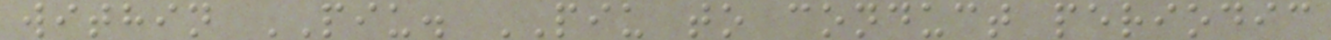within PIU. PIU to conduct periodic
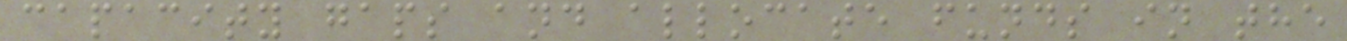capacity gaps and allocate funds in the
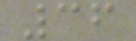36
